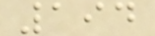194
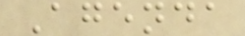Agenda
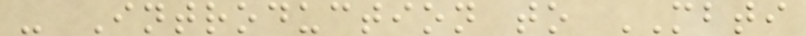- Introduction to MBTI
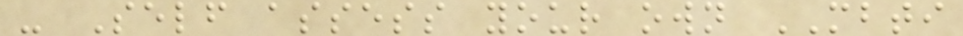- Self assess your own MBTI
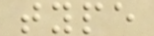type
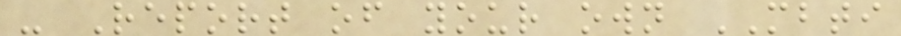- Report of your own MBTI
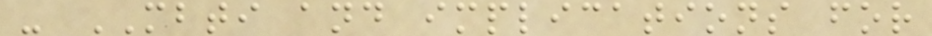- MBTI and implications for
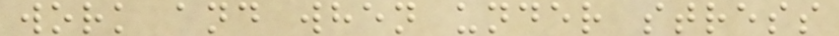work and when under stress
